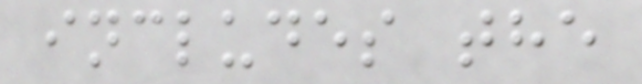includes the
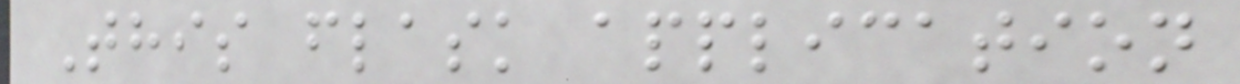This flask application
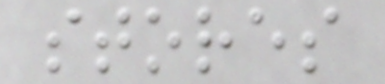stores
